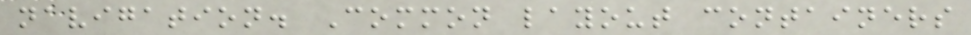navigation. Common layout containers
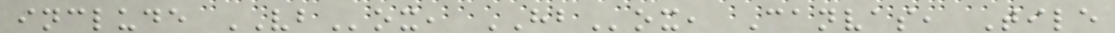include VBox, HBox, Canvas, Tile
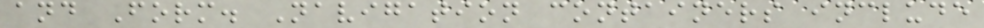and Form. Navigation containers include
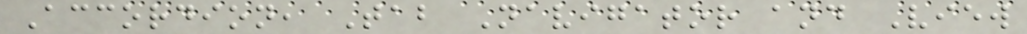Accordion, Tab Navigator and View
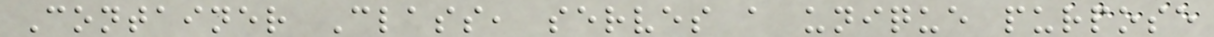Container Class, serves a unique purpose
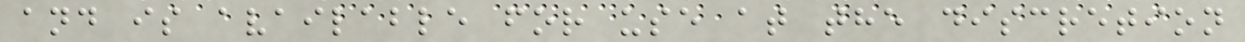and is available for use at the discretion
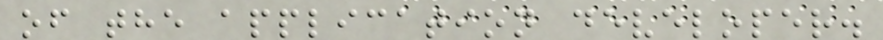of the application developer.
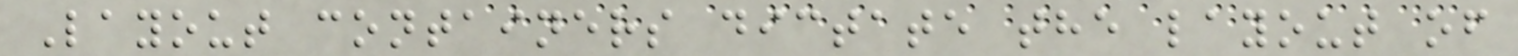Layout containers dictate the layout of
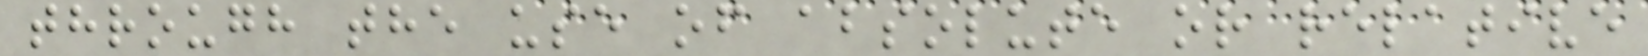through the use of absolute or relative
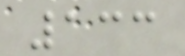133
